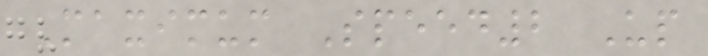Maximum Speed2 Up
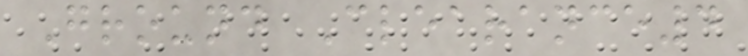Ground Clearance4
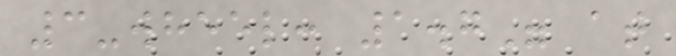3-wheel: 1.7" at
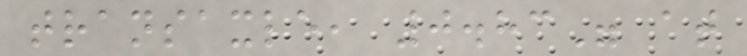transaxle, 0.83" at
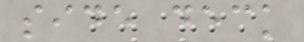side deck
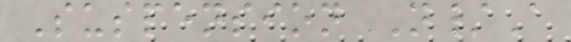Suspension N/A
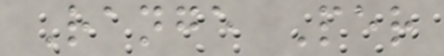Range Per
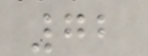72
